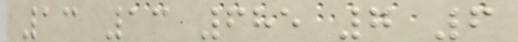13 13 685 7 6
